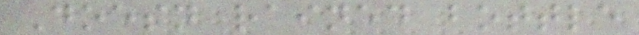Doesn rained bottle
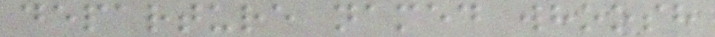departure named whoosh
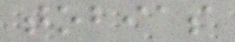tobias
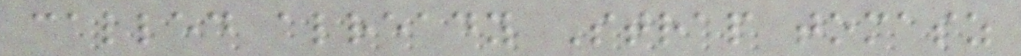called already Strap tomasz
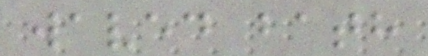waved bath
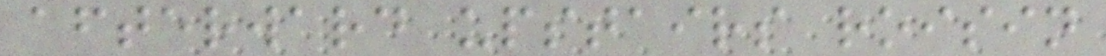afterward upstairs roisin
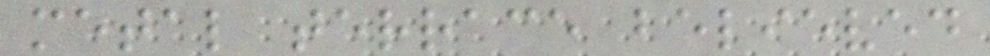metal terrace believed
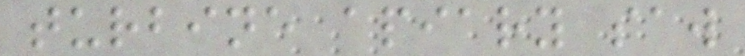turbine apiary saw
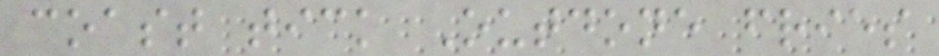coast tick Outdone fries
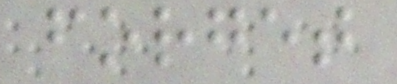forget
